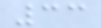33
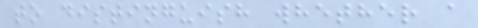to distinguish whether a
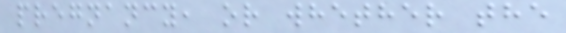pregnancy, or whether the
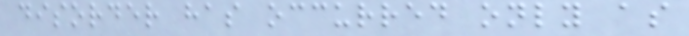disorder has occurred only as
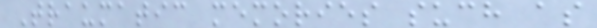Traumatic memories such as
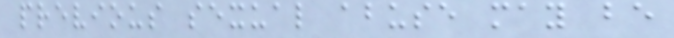previous sexual abuse may be
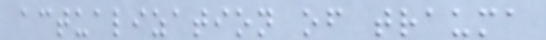actualization of trauma
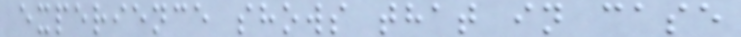experience shows that in case
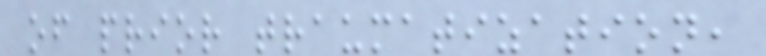of prior traumatization,
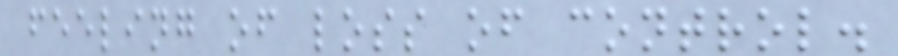feeling of loss of control.
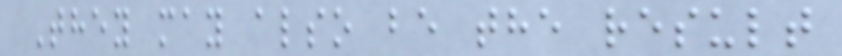They may also be the result
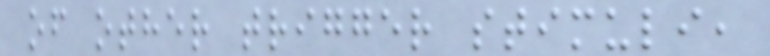of other trigger stimuli,
